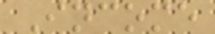Income
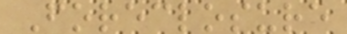Foreclosure
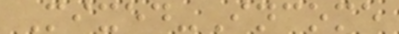Mixed-Income
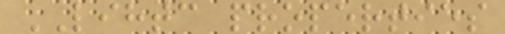LIHTC properties
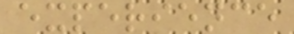experience
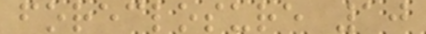foreclosure 10
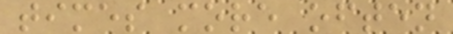times more often
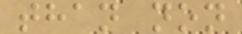than non
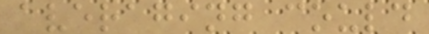averaging could
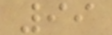99
